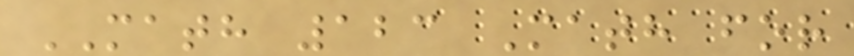MATH 123 Math for
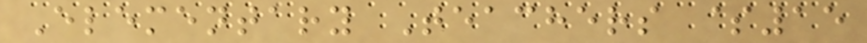Elementary Teachers $15
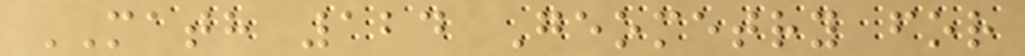MATH 124 Geometry for
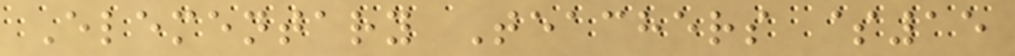Elementary Teachers $15
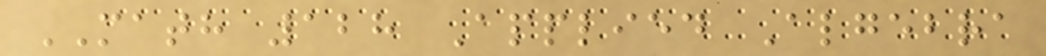MATH 128 Applied Algebra
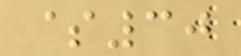$30
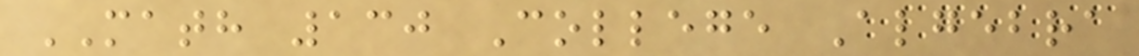MATH 130 College Algebra
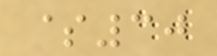$30
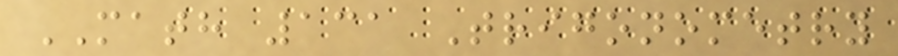MATH 131 Trigonometry
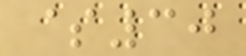$30
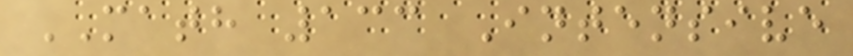MATH 133 Intensive
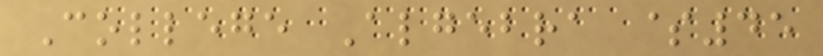College Algebra $45
